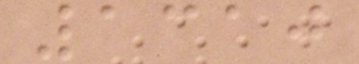1310
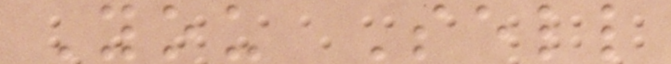You Sell
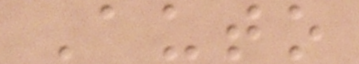Auto
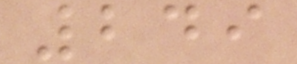249
